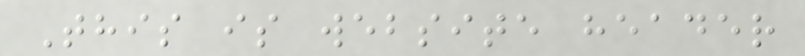This is website header
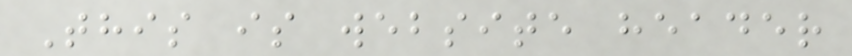This is website header
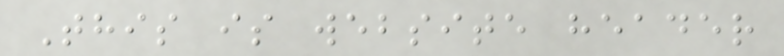This is website header
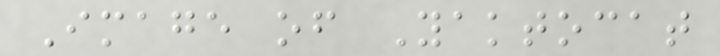Image of Yaktocat
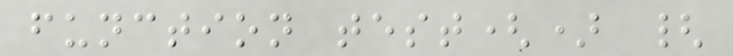function test() {
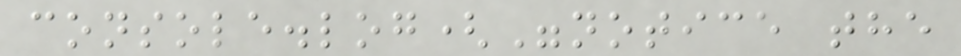console.log("notice the
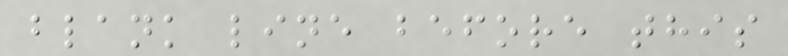blank line before this
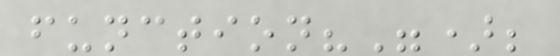function?");
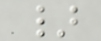}
